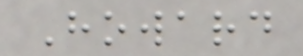Howard
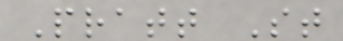Pratt St
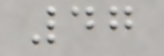47
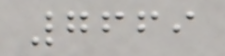7669
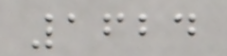1624
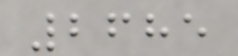2685
